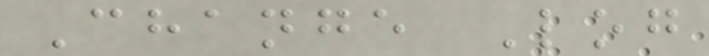Change Log
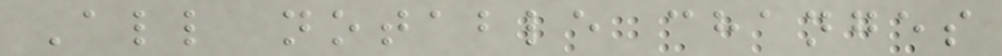All notable changes
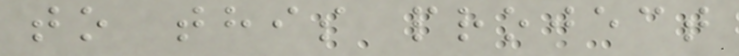to this project
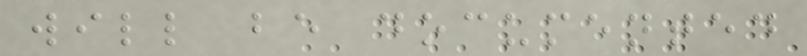will be documented
